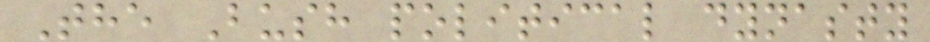The Bush political dynasty
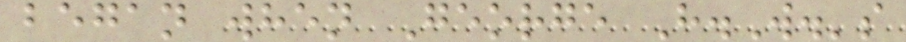began when George H.W.'s
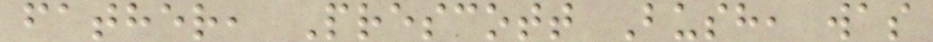father, Prescott Bush, was
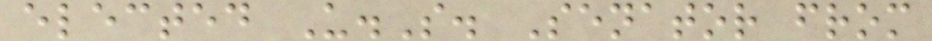elected U.S. Senator from
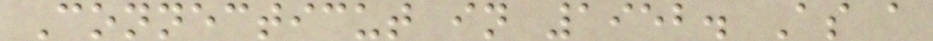Connecticut in 1952. As a
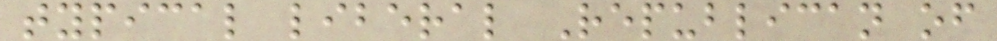typical liberal Republican of
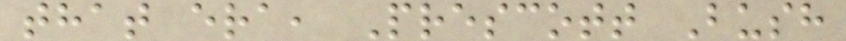that era, Prescott Bush
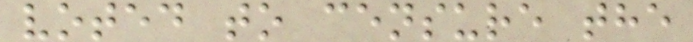voted to censure the
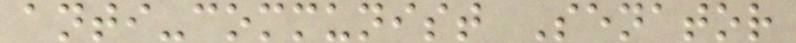anti-communist Senator
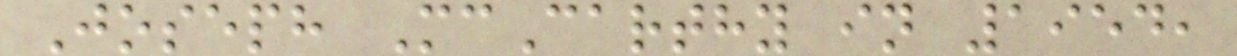Joseph McCarthy in 1954,
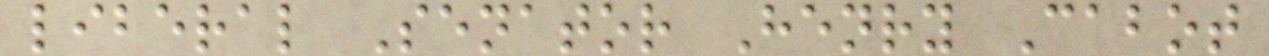liberal Senator Henry Cabot
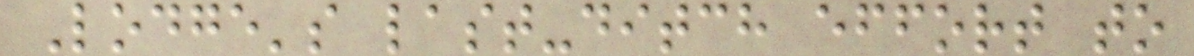Lodge's last-ditch effort to
